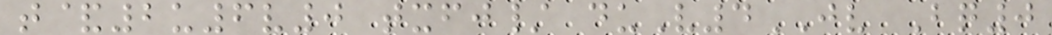t&2u6v0 txfj/ duV4JV Bq0
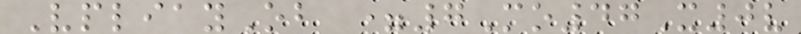VpliayOb =7Mo47X0v
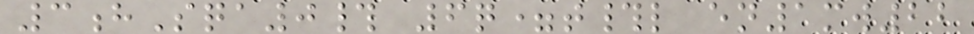3hSqa0# 6q=t#l en1mw22
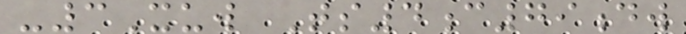-3Xuw Ts4c79dw
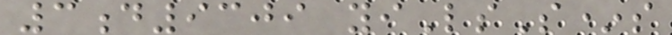3d9309 yiLsS*s
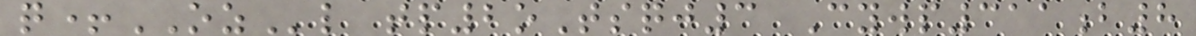q+OZl tp2oTsqj3 Cywp311b8
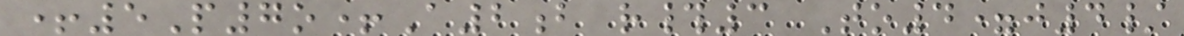+5P7o+A2b r#3 To4=j4/
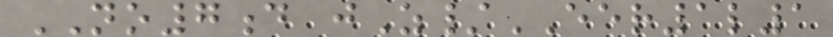NO7d jZ/EER1l1
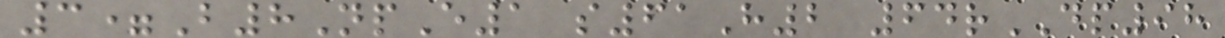3=B8NpE1 s61H2 64rDP98
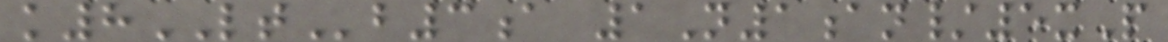k8LTb3a 1N1an/5xP
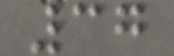37
